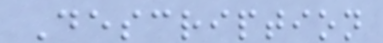Description
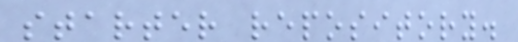starter repository.
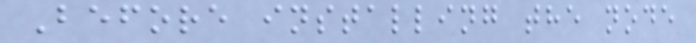Before installing the node
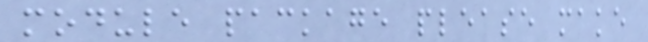module package please make
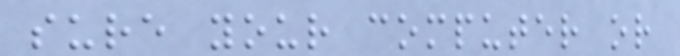sure your computer or
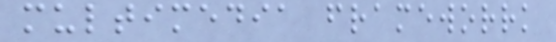multimedia frameworrk
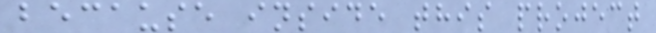because inside this project
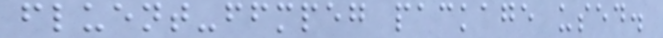fluent-ffmpeg package used.
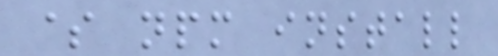$ npm install
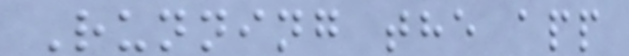Running the app
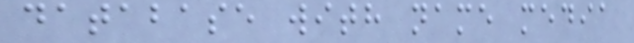database with name media
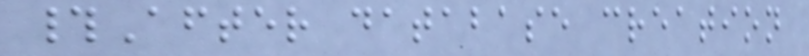#After database creation
